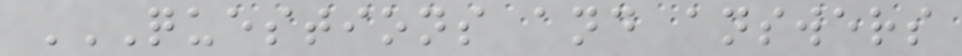QUESTIONS AND ANSWERS
